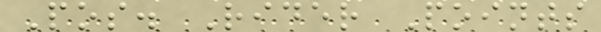Pos. Rider Points
